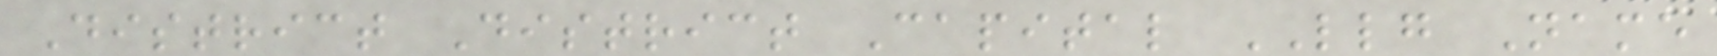District District Capital LLG Name
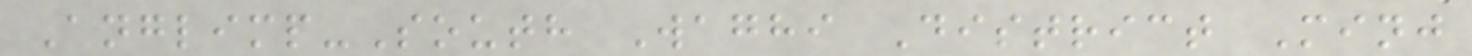Anglimp-South Waghi District Minj
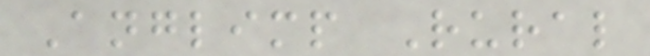Anglimp Rural
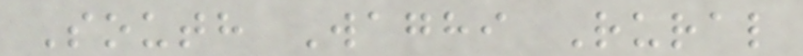South Waghi Rural
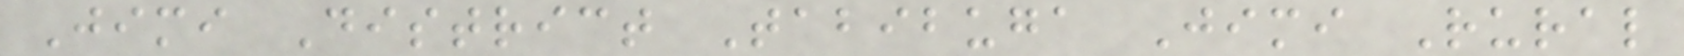Jimi District Tabibuga Jimi Rural
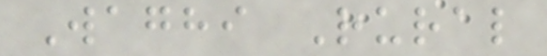Waghi Rural
